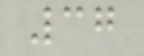37
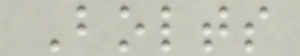Bolts
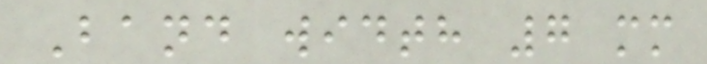Band width 7 mm
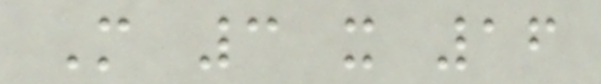M 3 x 16
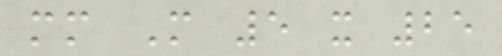mm M 5 x 25
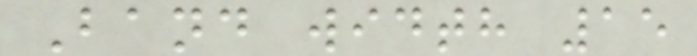Band width 15
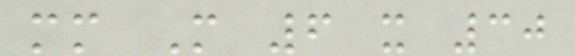mm M 6 x 30
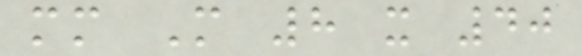mm M 8 x 40
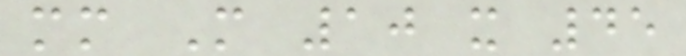mm M 10 x 45
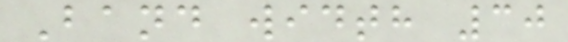Band width 30
